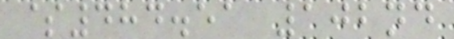$484.51 102nd
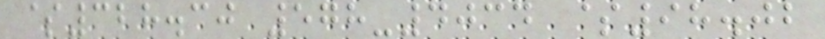$328.30 578-4034 $98.02
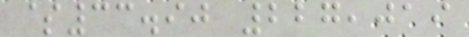$33.90 227,019
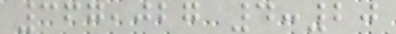367,027 4:20
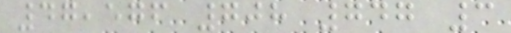47,576 708 747 3
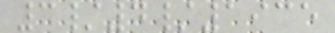3/4/1935
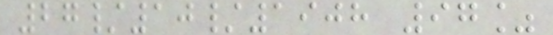27/10/1908 97%
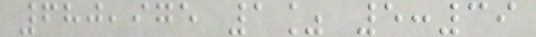680,975 1% 5:39
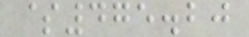$475.20
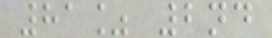81% 2nd
